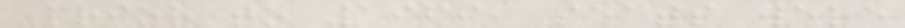Prior to 1969, seats were
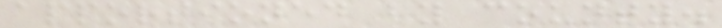apportioned by county.
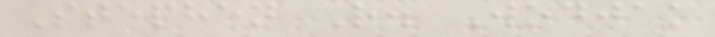Stephen R. Wodjak
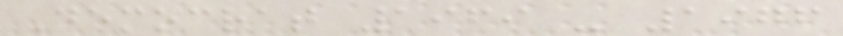Democrat 1969 - 1976
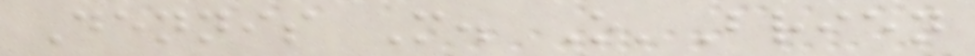Dennis M. O'Brien
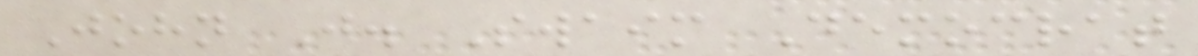John J. Swaim Democrat
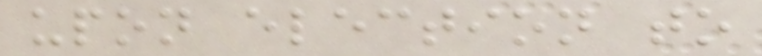upon election to
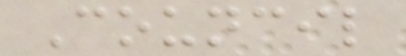Council
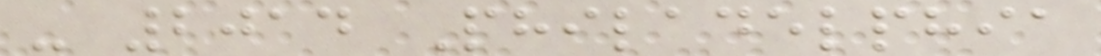- 2014 Philadelphia
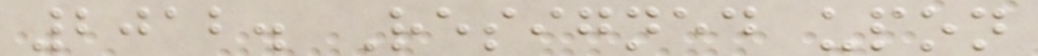2012. Resigned upon
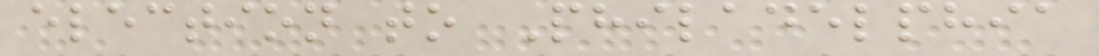election to Philadelphia
